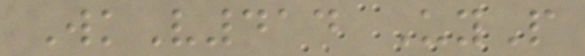WkV414 UyP
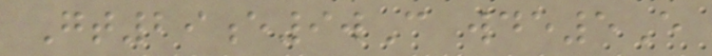Gt29e9wC wde5E
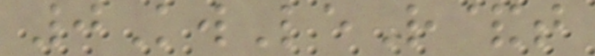0KwLeR&t
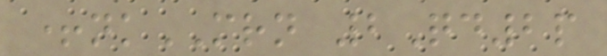+nkMRN 2Qd2p
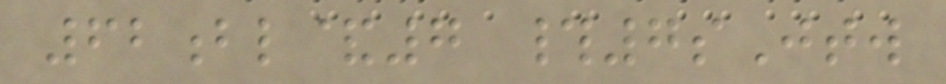62bl&7 #7sJtw
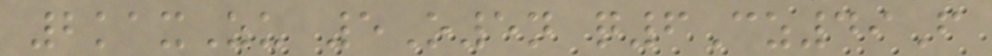2kaxZu 5O5n q6Cz49F
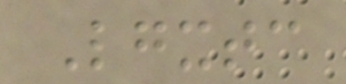Lgxtc
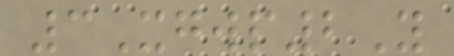3Xgwp2Y
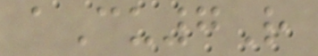aCu7R
